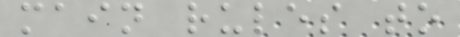main rules to
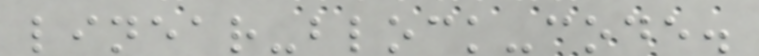linear-block-code.
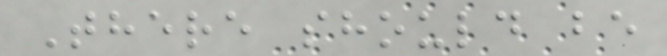There should be
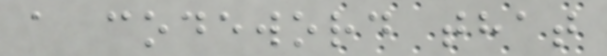a codeword that
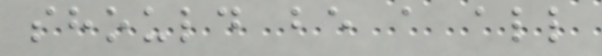should be a all
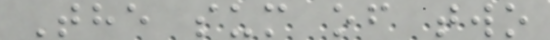The sum of two
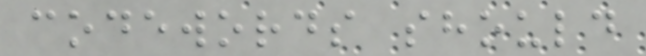codewords should
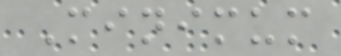Minimum
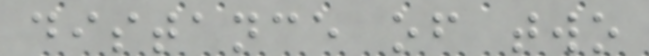distance of two
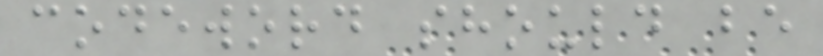codeword should be
